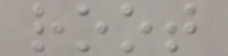root
